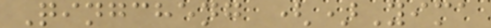Qingcheng ()Yima
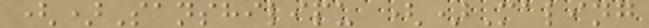()Sanshilipu ()Maling
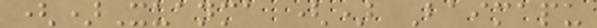()Xuanma () Baimapu
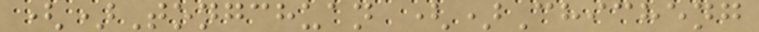()Tongchuan ()Chicheng
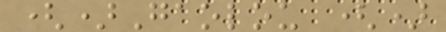()Gaolou ()
